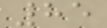85
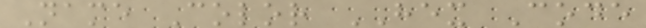Name Color HEX Code
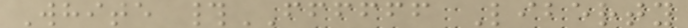White #FFFFFF Liberty
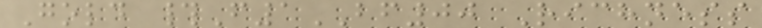Gold #F1BF00 Richness
